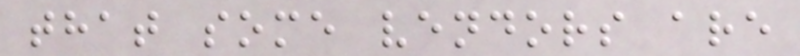that some vendors are
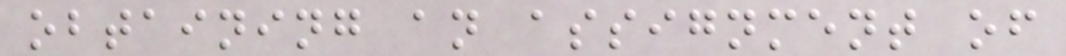obtaining an assignment of
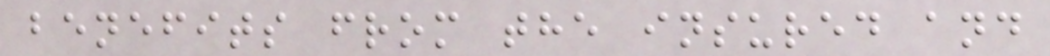benefits from the insured and
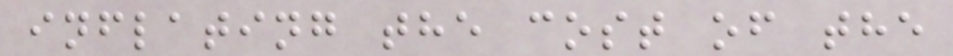inflating the cost of the
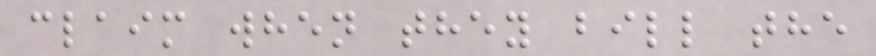claim when they bill the
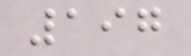197
